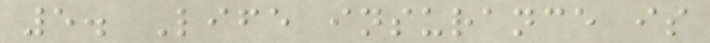5. Life insurance is
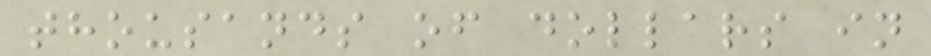thousands of dollars in
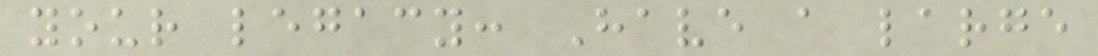your legacy: Have a large
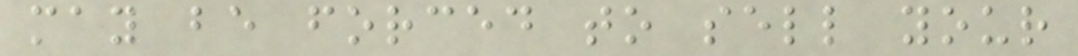may be forced to sell your
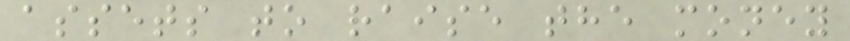assets to raise the money
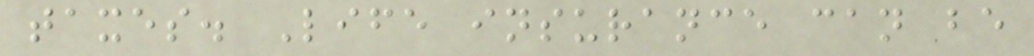taxes. Life insurance can be
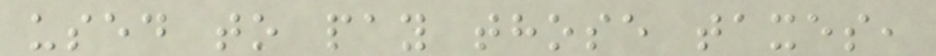used to pay those taxes,
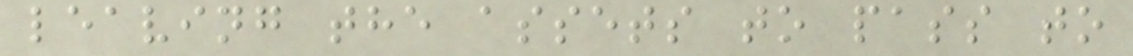leaving the assets to pass to
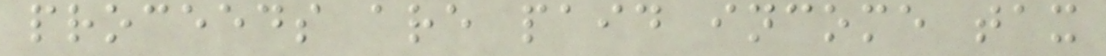proceeds are paid income tax
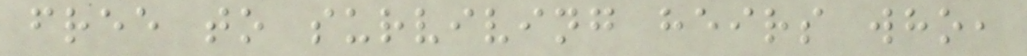free to surviving heirs who,
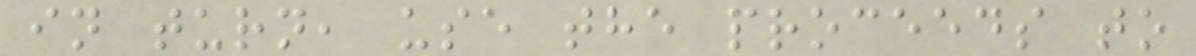in turn, use the proceeds to
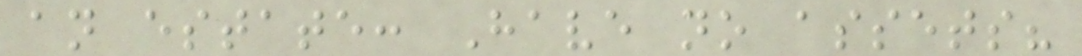an estate: Have no assets?
